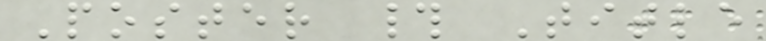Poster # Title
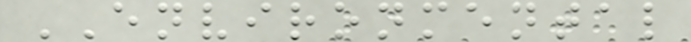ENVIRONMENTAL
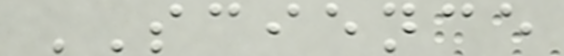SCIENCE
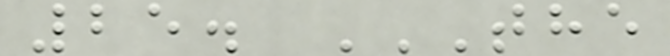25. THE
